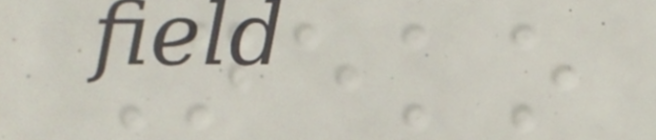Neko
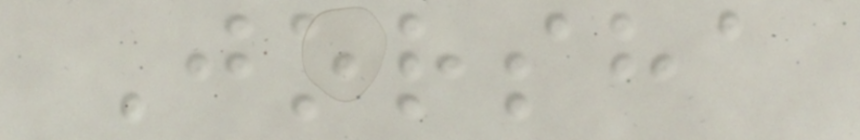Jorsha
